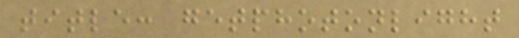title: getphotonlight
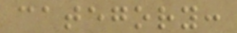category:
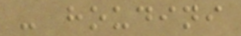- houdini
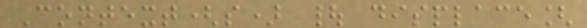Context(s) | displace[
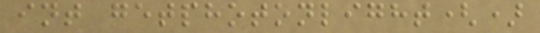int getphotonlight()
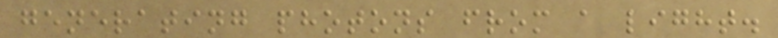generating photons from a light.
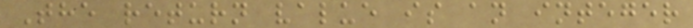The return value is an integer
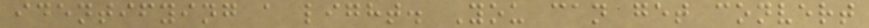identifying a light. You can get convert
